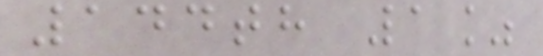144th 1%
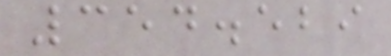354.529
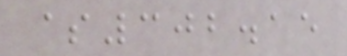$302.15
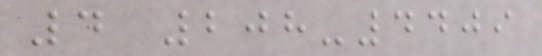4 208-4409
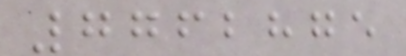7762875
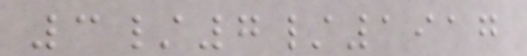3/7/1917
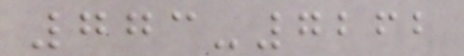773-7262
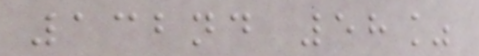132nd 58%
